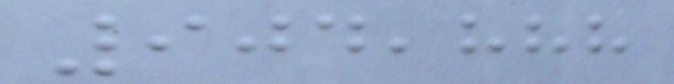904,888
